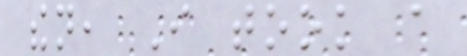then, I took a
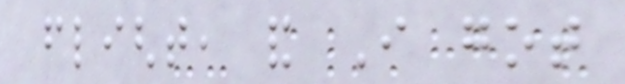flight, and I got
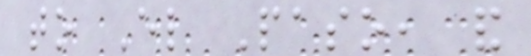to El Paso, and
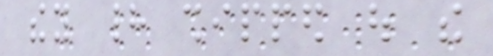they had shipped out the
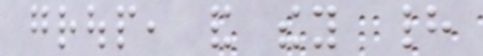group, and they had
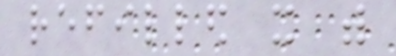refilled it with
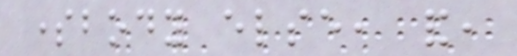somebody else, and,
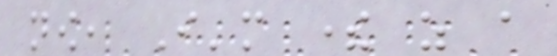now, I'm there as a
